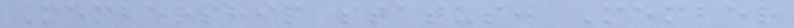Membership status: Member
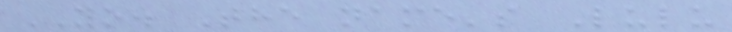YO. The name's Lulu
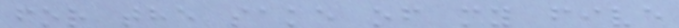for the sake of my five
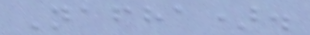Nafha).
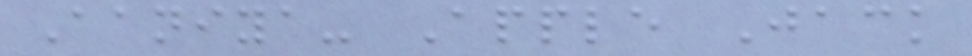Aaniya- Apple Jack
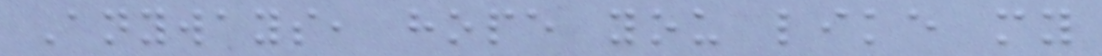Anyways, hope you like my
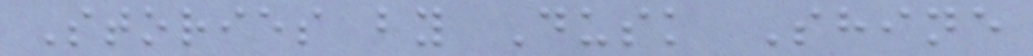Stories by Dusk Shine
